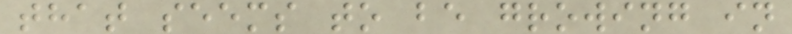that seems to be growing in
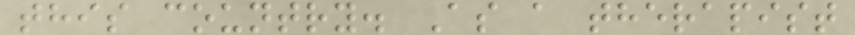this country. As a therapist
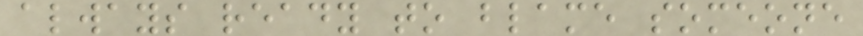always ready to blame someone
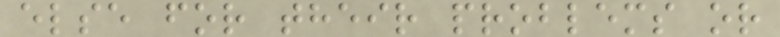else for their problems or
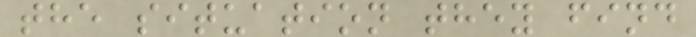the situation they find
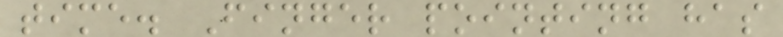time. Finger pointing has
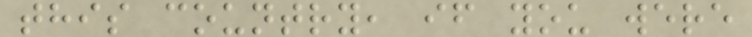this country, if you were
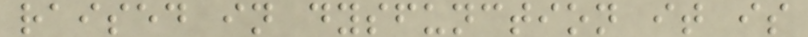raised in dysfunction it is
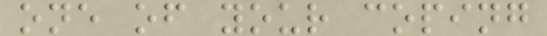one of your coping
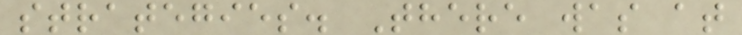strategies. There was at
